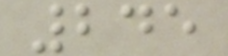245
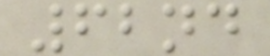62nd
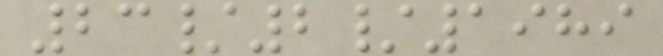23/2/1989
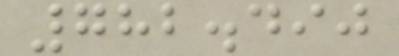782.490
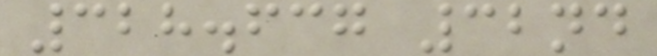328.637 32nd
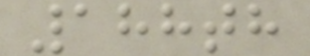188th
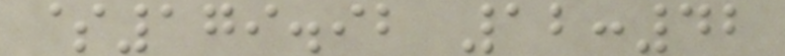$179.92 12:42
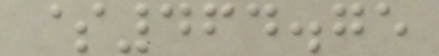$464.75
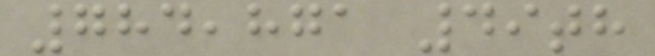784,871 49th
